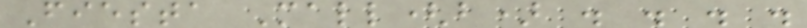Fiesta Mall(b) . . . .
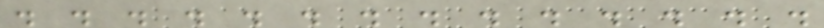. . . . . . . . . . . . . .
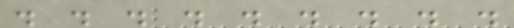. . . . . . . . .
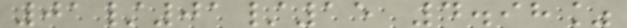01/01/15 4.98%
